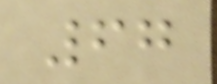67
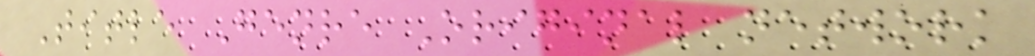Title Genre Original network
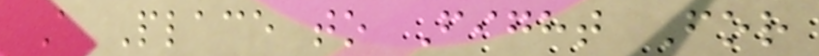A Place to Fight For
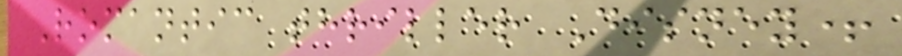Romantic thriller Disney+
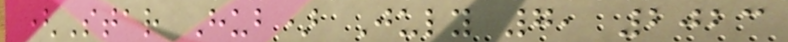(Star Hub) July 7, 2023
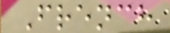French
